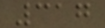317
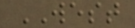WEST
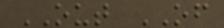OUT OF
